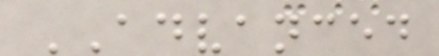ADVANCED
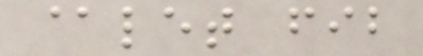@let fib
